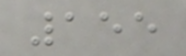155
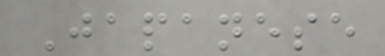Japanese
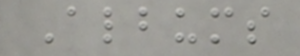Albums
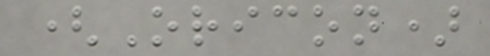(Oricon)
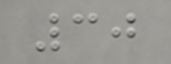30
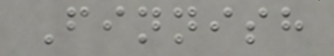Finnish
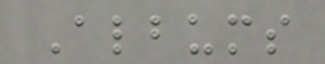Albums
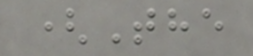(The
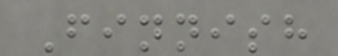Finnish
